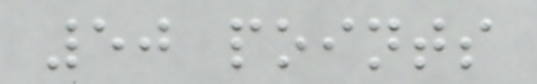50 points
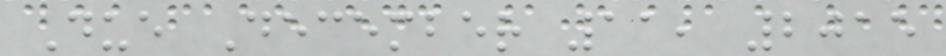Due December 11, 2015
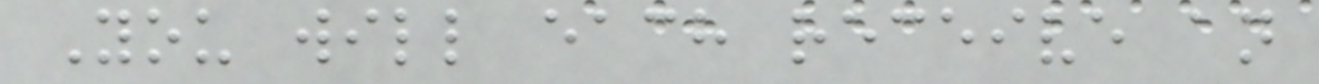You will each receive an
